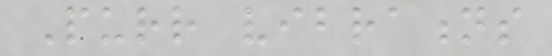Purr vibrations
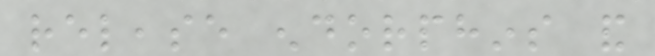release endorphins and
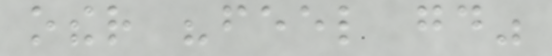other "feel good"
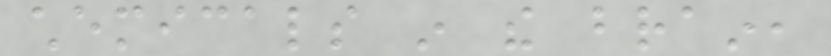chemicals in the brain,
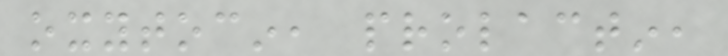oxytocin, prolactin,
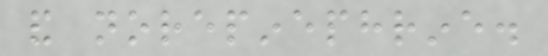and norepinephrine.
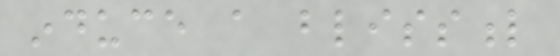induce a blissful
